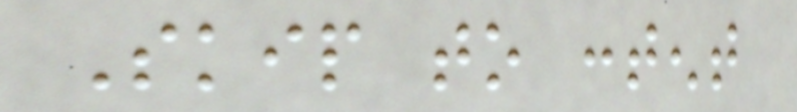Skip to content
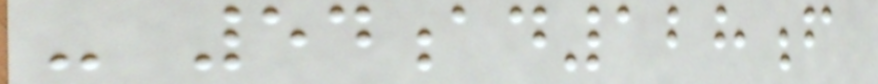- 54ad128f
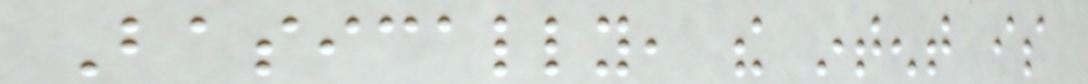Basically, the intent is
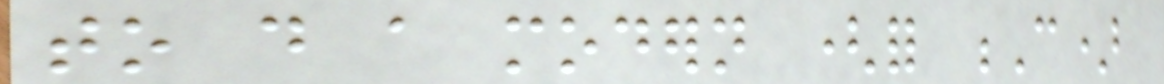to do a modern (for C)
